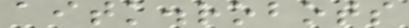aitk.robots
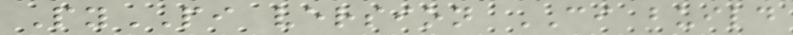PyPI version CI build
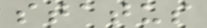status
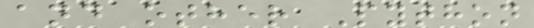and other Python
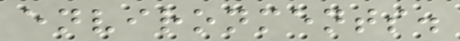environments.
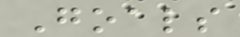Goals
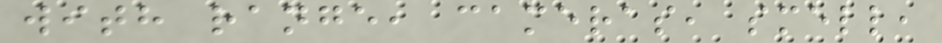with range, cameras, smell,
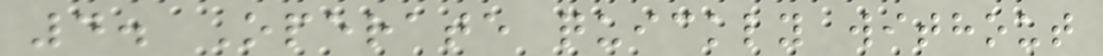4. Operate quickly without
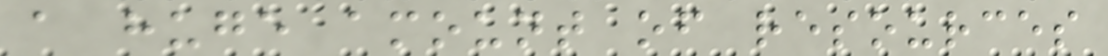a huge amount of resources
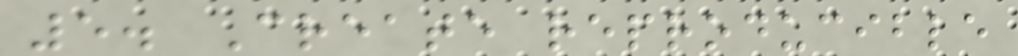5. Create reproducible
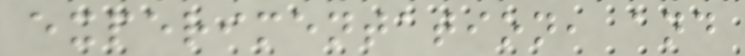experimentation, and
